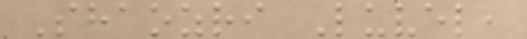Shaozri Luvel,
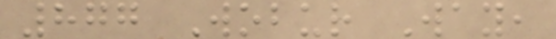877 Wobur Way,
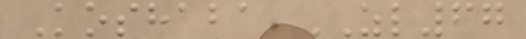Koshaba ZL67
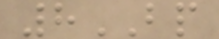8BP
